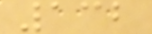132
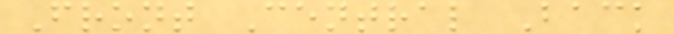Front Central Back
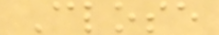Close
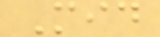Mid
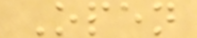Open
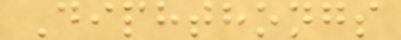Diphthongs
